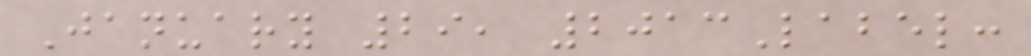January 29, 2013Label:
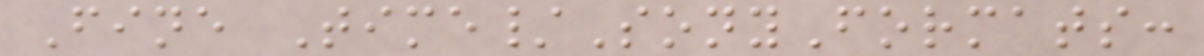Fine Time/SonyFormats:
